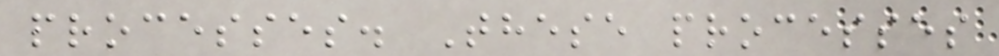processes. These processes
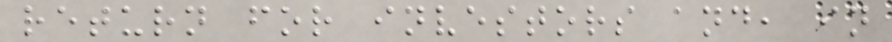return for investors and, in
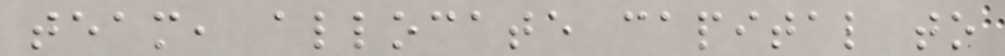team, allocate capital to
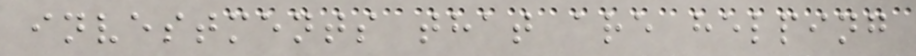investments that are helping
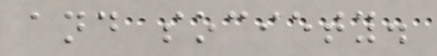and society.
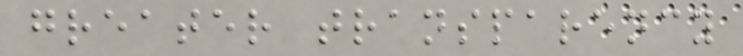greater transparency
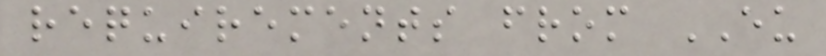requirements from EU
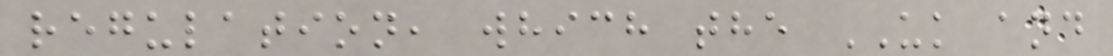regulation, which the UK and
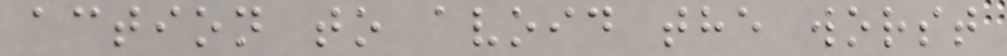action to avoid the worst
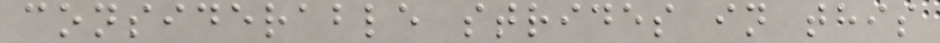considerable strides in this
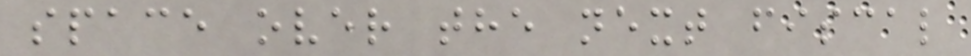space over the next fiscal
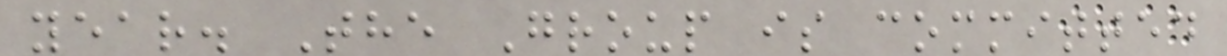year. The Group is committed
